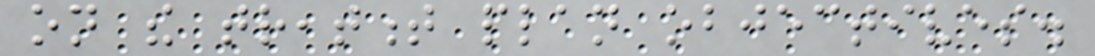on the treatment plan objectives.
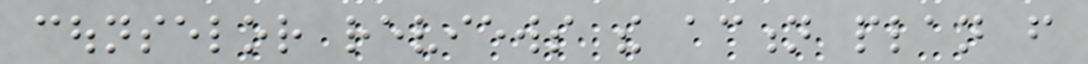counselor reviews the action plan from
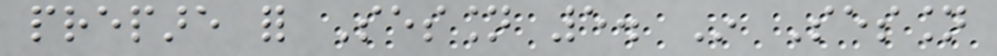prepare for Session 5. In Session
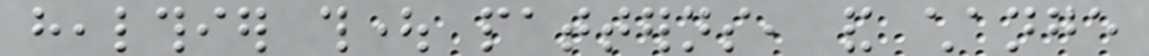healthier thought patterns, and change
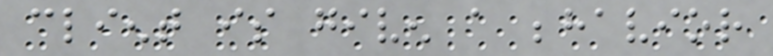client is given a behavior
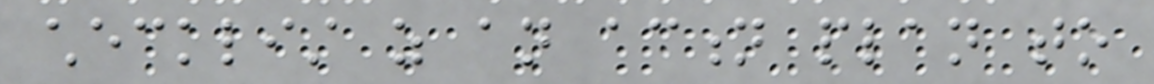checklist as an action plan to
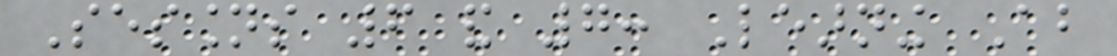Sessions 6 and 7: Learning About
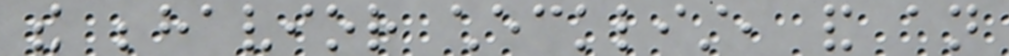the behavior checklist, and an
